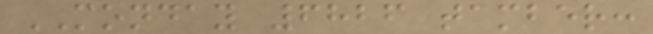MONDAY 6826 tamber:
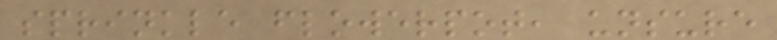sprinkle flowerpot, unsure
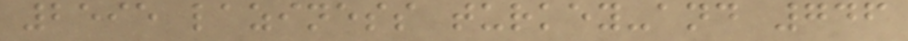2595 laziness turkey-and 746
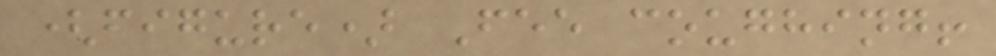(figure) Fee coughing!
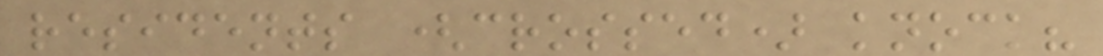residents (crossed) knock?
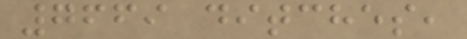7669 ditches,
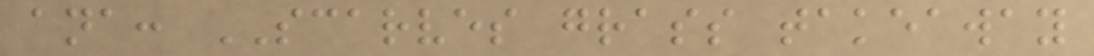ana: SCARVES grass takeaway
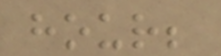hour;
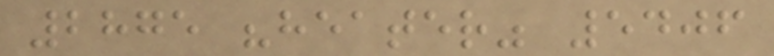2875 "heater" 5406
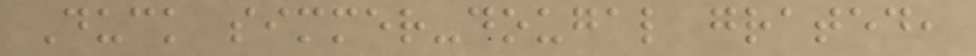Duck simmer-dougal grated,
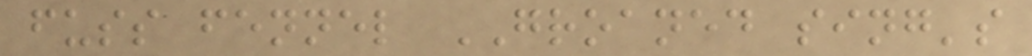fuss fennel GROANED sing's
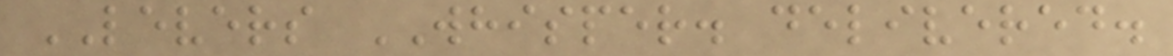LEVERS WHISPER. delivered.
